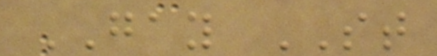GAY ST
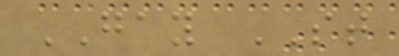GAY ST
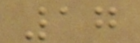17
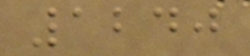1240
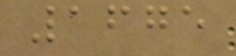1675
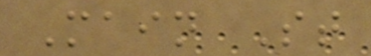Main St
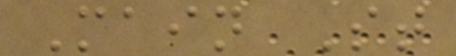Main St
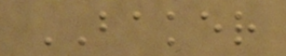BAKER
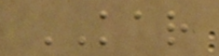KAR
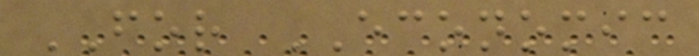FOR ECONOMIC
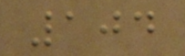104
